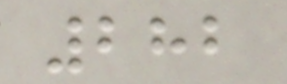282
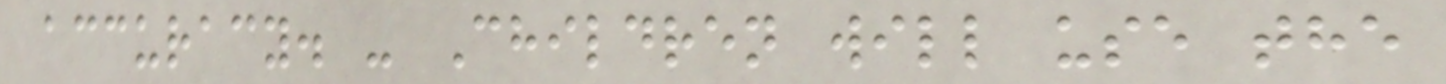accuracy. - Children will use the
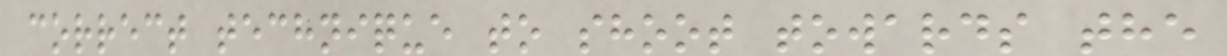correct technique to shoot towards the
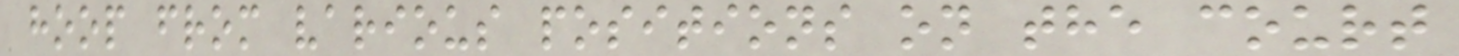hoop from various positions on the court
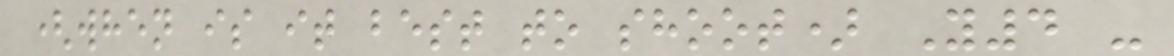(when is it best to shoot) Y4 -
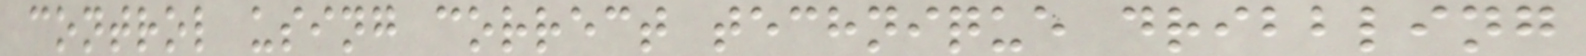control using correct technique dribbling
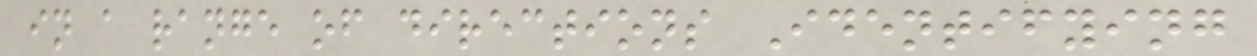in a range of directions Identifying
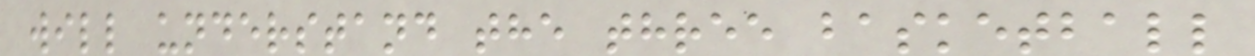will understand the three basketball
